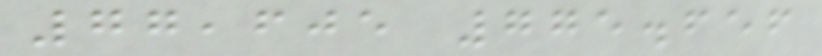77,605 775.656
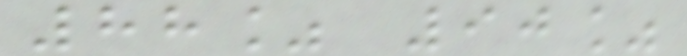88% 90%
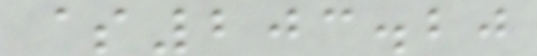$203.20
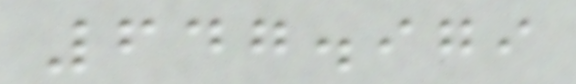647.979
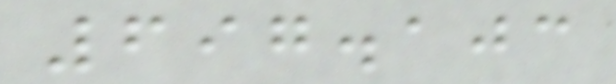697.103
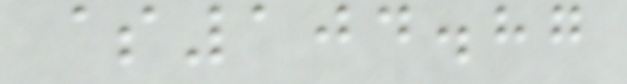$104.87
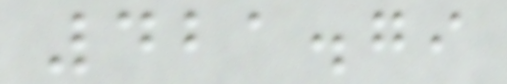421.79
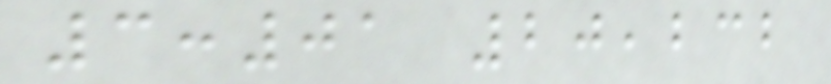3:01 20,232
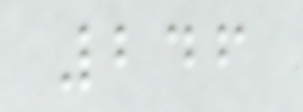246
